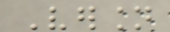Version
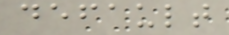default
